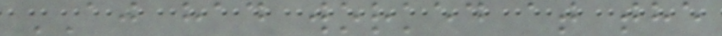AJ had worked at the
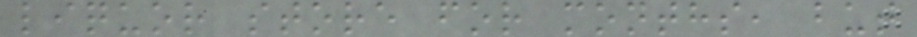liquor store for months, but
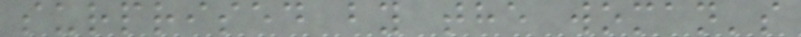surprised by the woman's
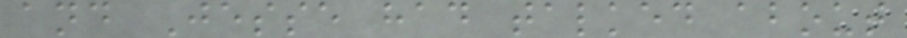and Jesse had talked about
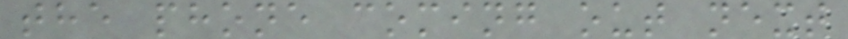the phone coming out next
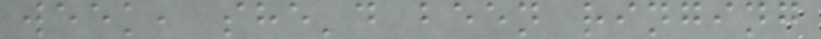week, she'd been ringing
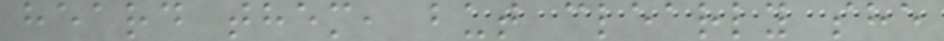heard them, but clearly she
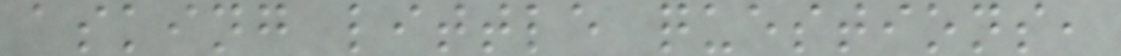asking little questions,
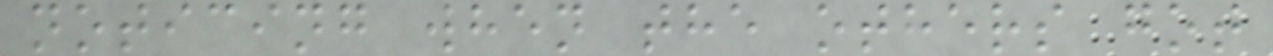noticing when the others got
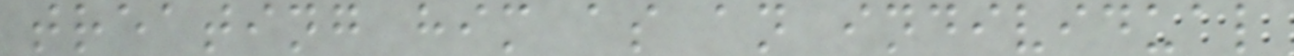treating him as an individual
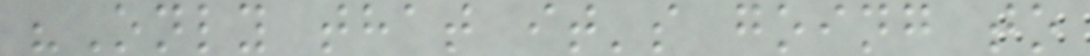"Only that it's going to
